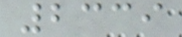2339
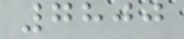7800
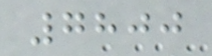7800
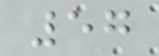57
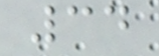34
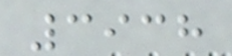3938
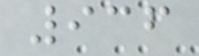936
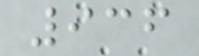936
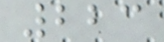223
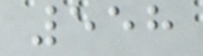558
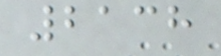2138
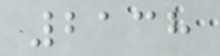2138
